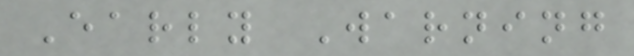Early Warning
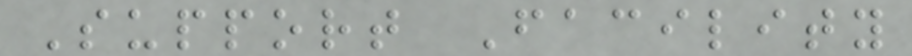Support Facility
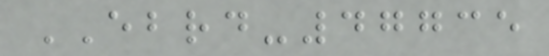EBRD-47735
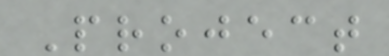Project
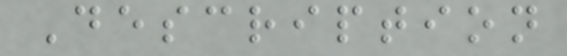Description
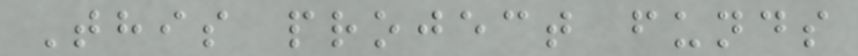This project funds
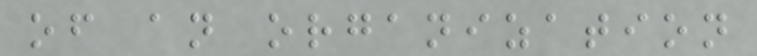of an organization
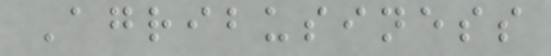Agribusiness
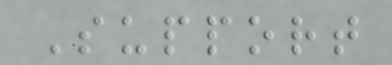Support
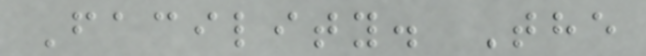Facility. The
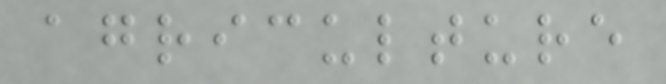agriculture
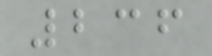236
